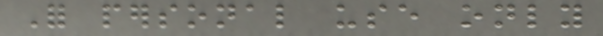For personal use only
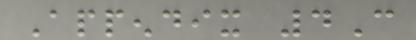Appendix 4C
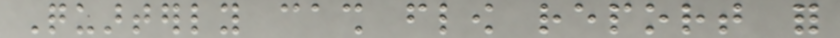Quarterly cash flow report for
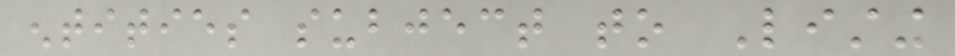entities subject to Listing
